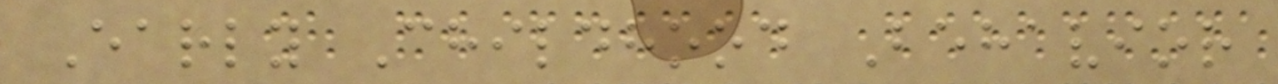Early Childhood Behavior
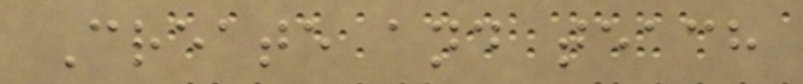Create and teach
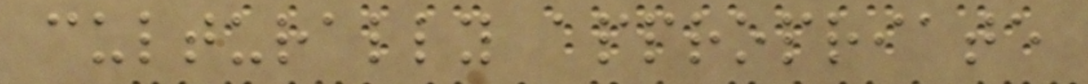culturally appropriate
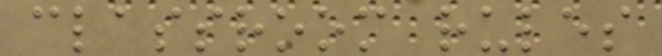classroom rules
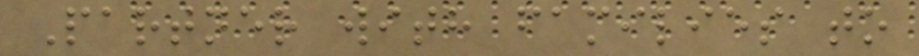Partner with families to
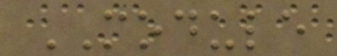MODULE
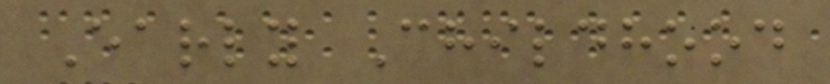Early Childhood
